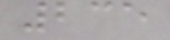235
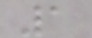1
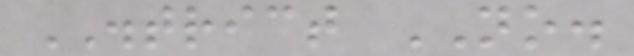DISTRICT NO.
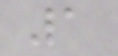1
